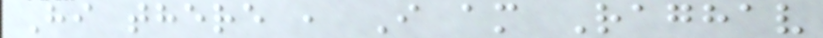Hi there , I am Raghav
